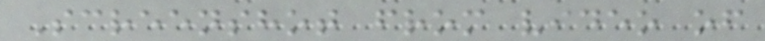Screenshot from video of
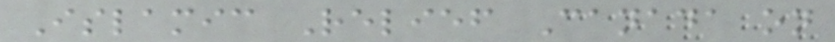Islamic Relief Canada on
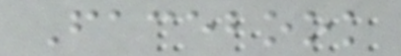Facebook
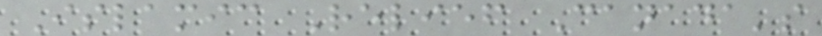Islamic Relief Canada's
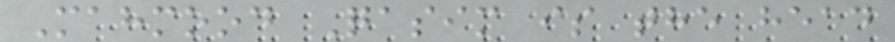Mahmood Qasim is the head
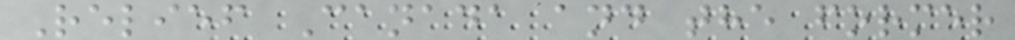Relief Canada and the former
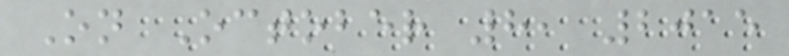On October 8, 2015
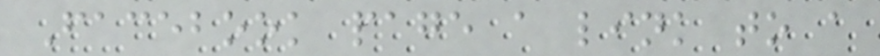Facebook page a link to a
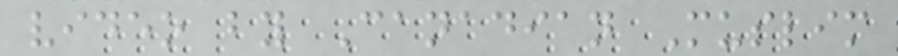video by Canadian Muslim
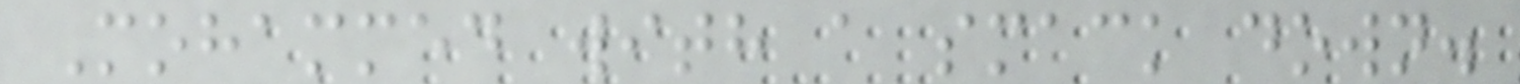Mohammed with a smack down.
